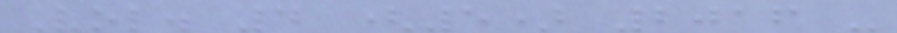Vol. 4 (5) 2016 -
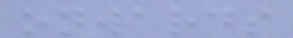onwards
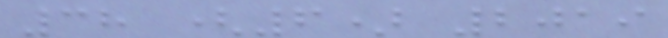38 (6) 2019
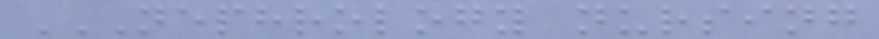NEPHROLOGY NURSING
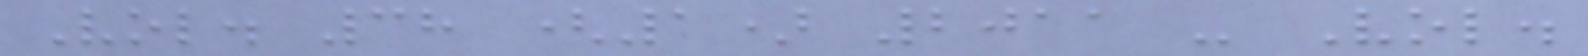Vol. 38 (1) 2011 - Vol.
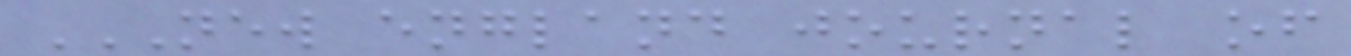NEW ENGLAND JOURNAL OF
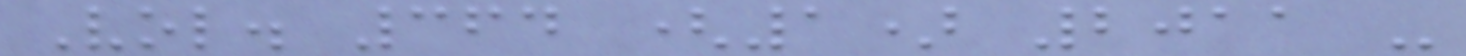Vol. 364 (1) 2011 -
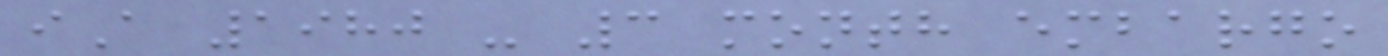iA 1980 - 3 month embargo
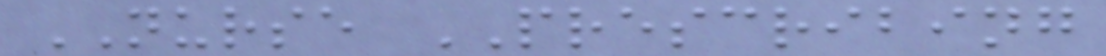NURSE PRESCRIBING
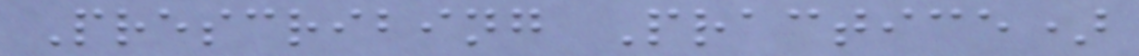Prescribing Practice)
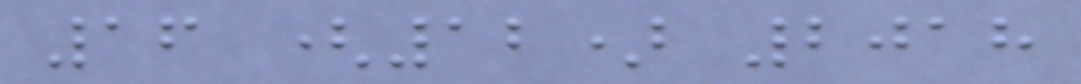16 (12) 2018
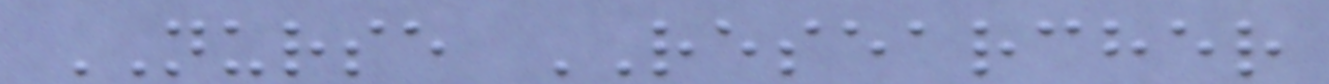NURSE RESEARCHER
